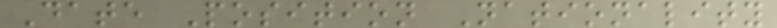Date Position Nationality
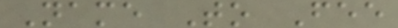Name To Fee
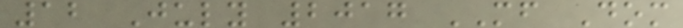12 July 2017 MF Dom
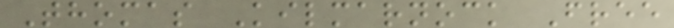Thomas Kilmarnock Free
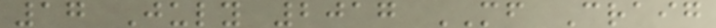17 July 2017 MF Craig
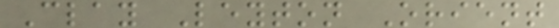Clay Leyton Orient
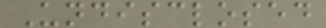Undisclosed
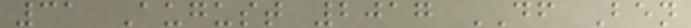31 August 2017 DF Ben
